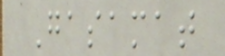Gasamat
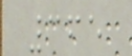365
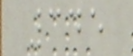345
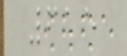615
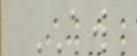AW
